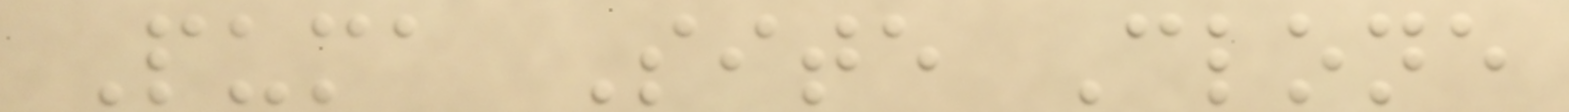Puma Site Clone
